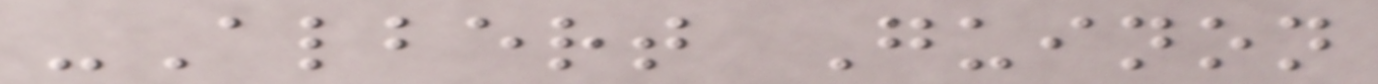-Albert Guinon
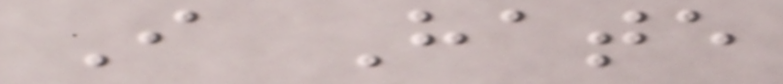I Hate
